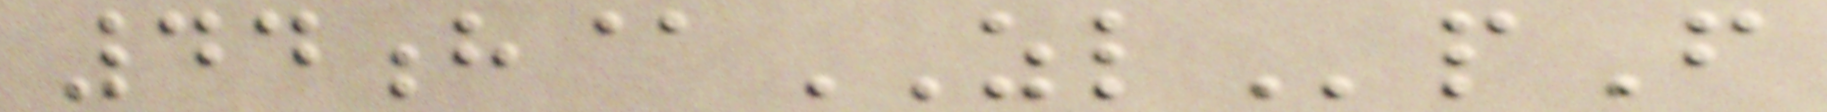44h@ZLpF
